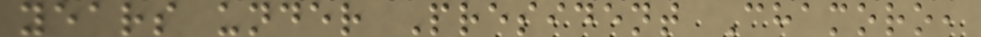years under President Chamoro,
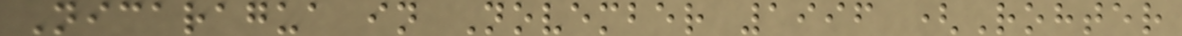Nicaragua in November 1996 (Rohter
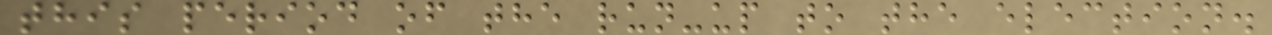this period of the run-up to the election.
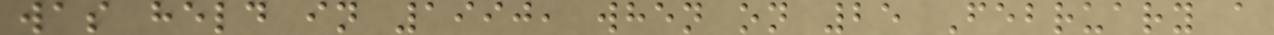was held in 1990, when on 25 February a
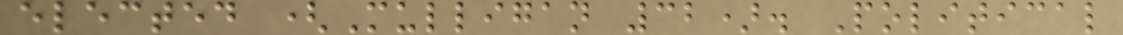elected (Mulligan 32). Political
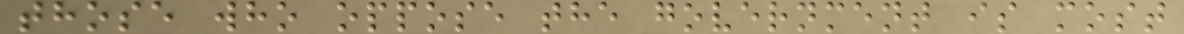those who oppose the government is most
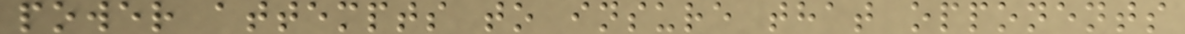power attempts to insure that opponents
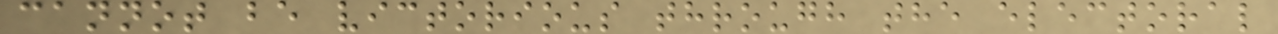cannot be victorious through the electoral
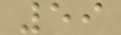59
